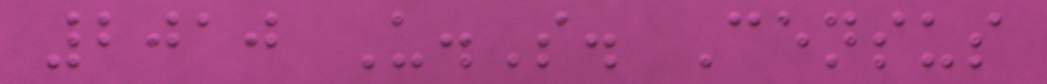2010 U.S. Census
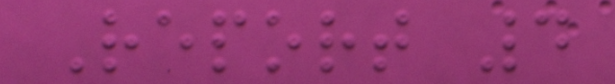Report 4
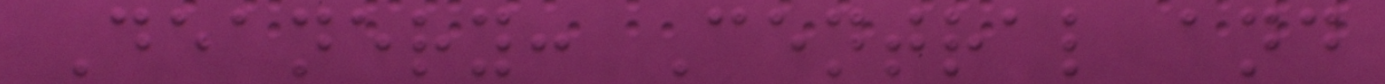Deanery: Central and
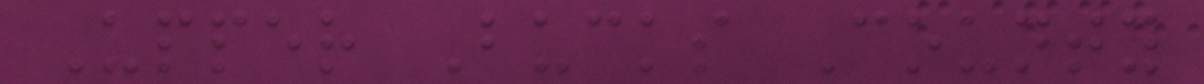Upper Bucks County
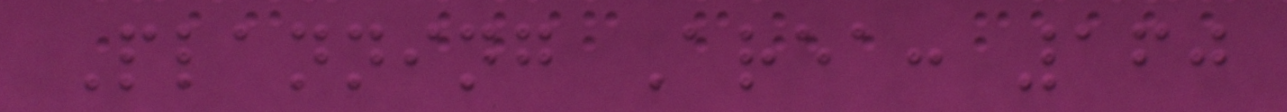Planning Area: 160
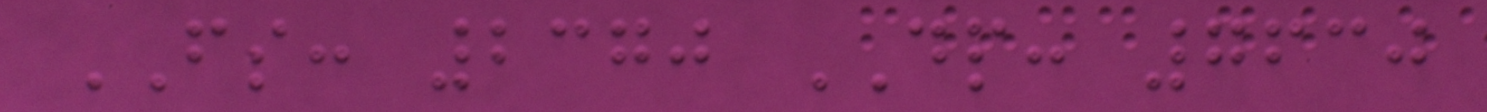FS: 2370 DP: 7630
